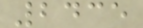2435
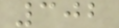302
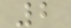2
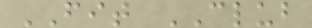FIT CLUB
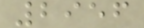2956
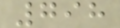798
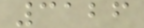3126
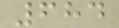684
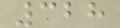328
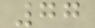77
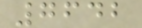7642
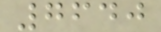7640
